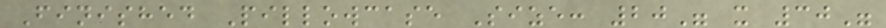Finished Pillowcase Size: 20" x 30"
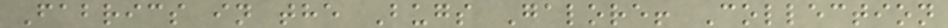Fabrics in the Bugs Galore! Collection
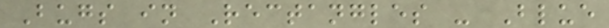Bugs in Rectangles - Blue
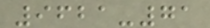9621-71
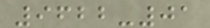9622-01
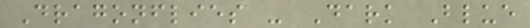Dragonflies - Dark Blue
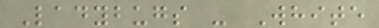Ladybugs - White
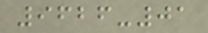9626-01
